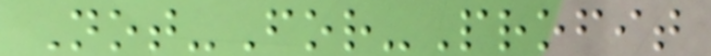Not-For-Profit
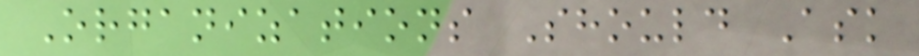Organizations Should Ask
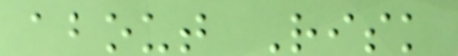about Risk
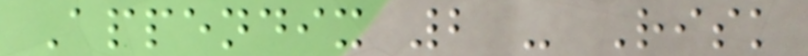Appendix 2 - Risk
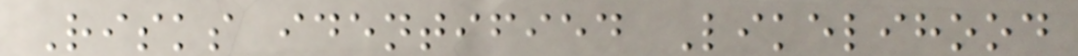Risks identified Likelihood
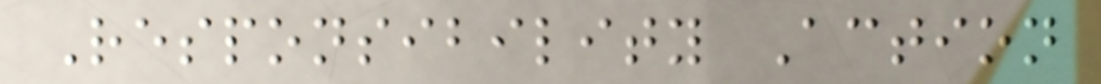Responsibility Action
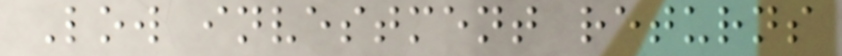Low investment returns
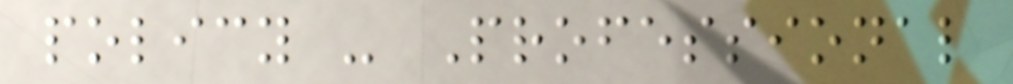policy - Professional
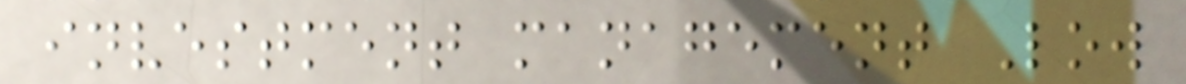investment management Low
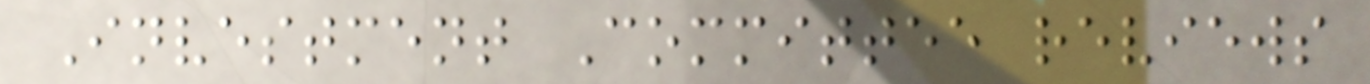Investment Committee reviews
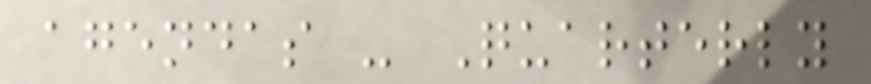agendas - Quarterly
